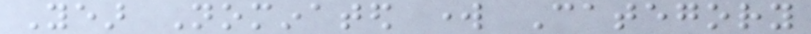Year Nominated work Category
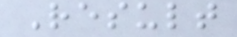Result
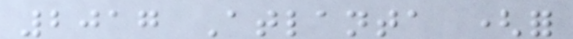2017 Atlanta (for
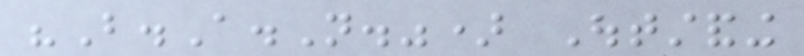"B.A.N.") Outstanding
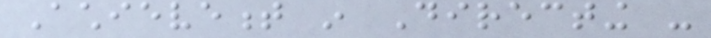Achievement in Directing -
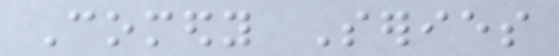Comedy Series
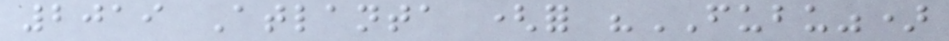2019 Atlanta (for "FUBU")
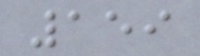159
